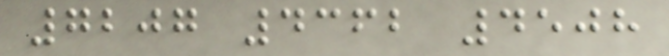7207 4362 4508
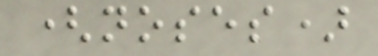(noses)
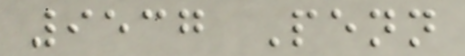9537 Penn
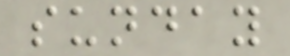sunday
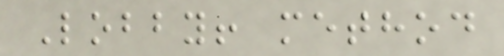Lobby! method
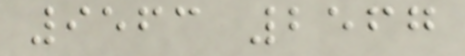9563 2567
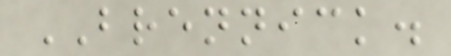BRENNICK.
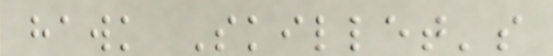hawk Skillet's
